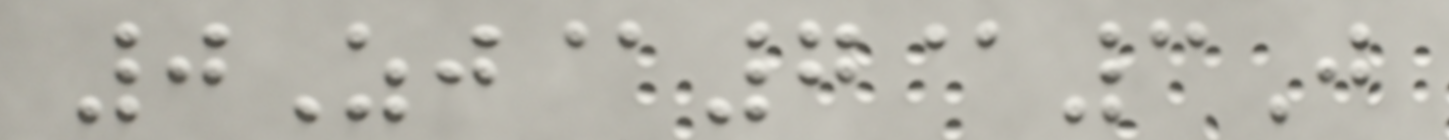0Zj@7@3J
